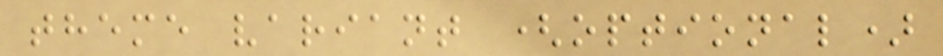theme variant (optional)
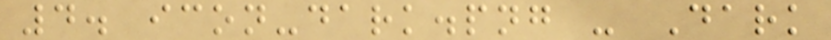4. icon-dark.png - Dark
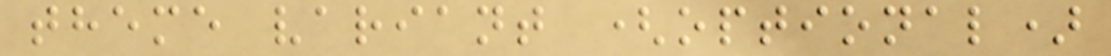theme variant (optional)
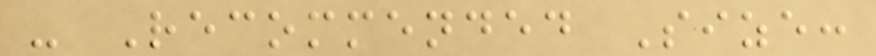- Recommended Size:
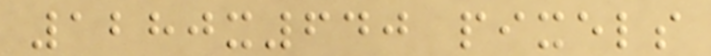1280x640 pixels
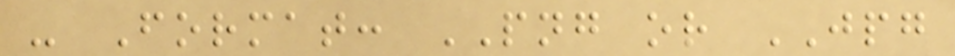- Format: PNG or JPG
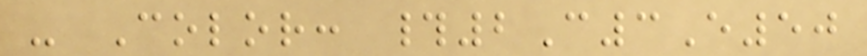- Color: #2C3E50
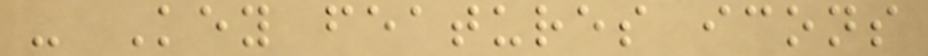- Key features icons
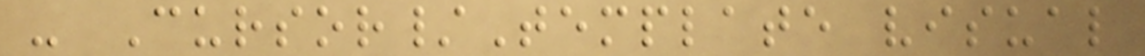- Cursor/Template visual
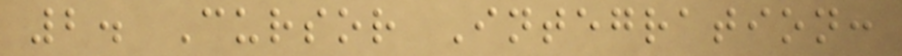2. Cursor Integration:
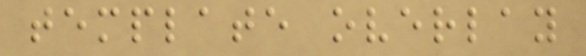template overlay
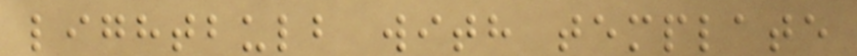lightbulb with template
